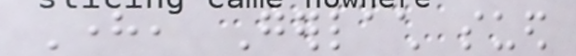Here, Gerlach sued
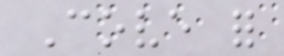Cove for
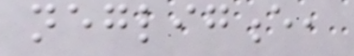negligence,
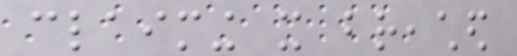claiming it breached
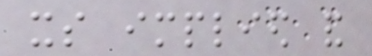its implied and
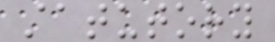statutory
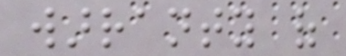warranty of
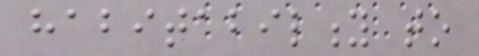habitability to
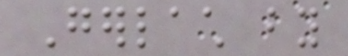Gerlach by
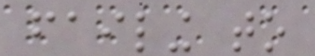failing to
